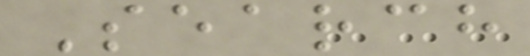Search
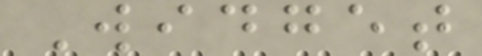Widget
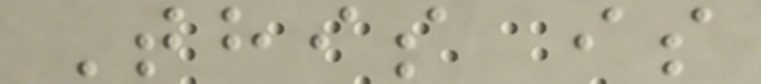This is
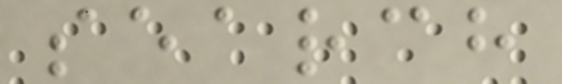search
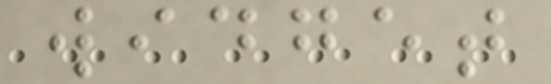widget
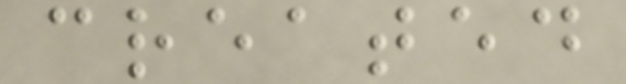created
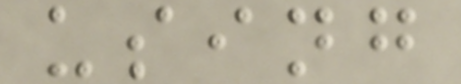using
